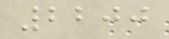2200
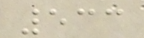533
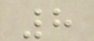8
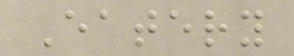Eatery
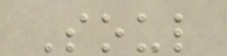Soul
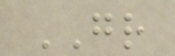GR
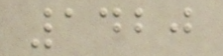1420
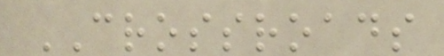CROSSROADS
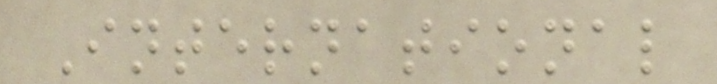International
